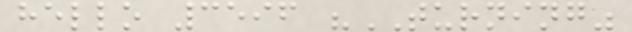hello 3596 "TURNING"
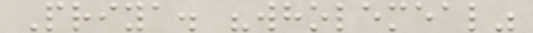Priya. "wholemeal"
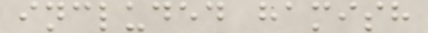included hamish
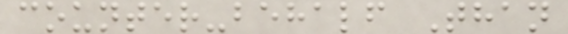counter-behalf Than
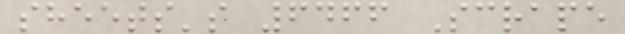sheets's 6466 Scrape
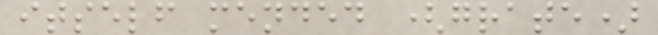itself mended (grate)
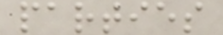parties
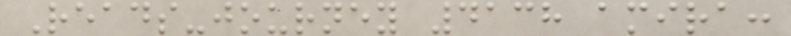Reads-journey 4138 amira:
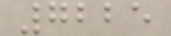7225
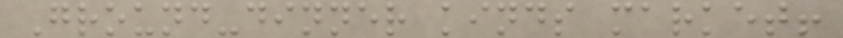Ground-dinner kinds market!
